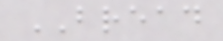BREAD
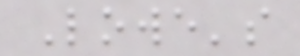Lowe's
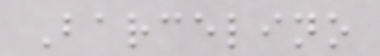Barcelino
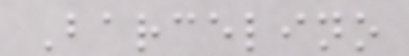Barcelino
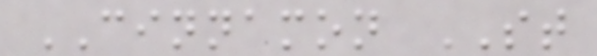CINNAMON ST
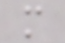m
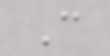C
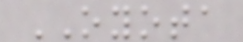OYOTA
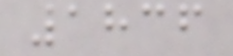1836
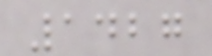1427
